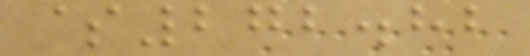$272.82
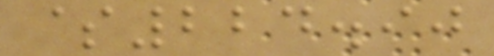$224.90
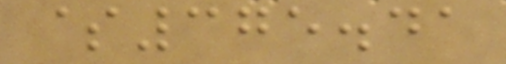$375.41
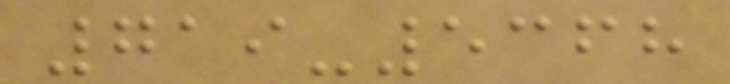719-5368
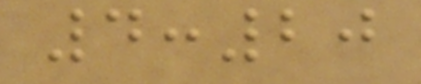4:20
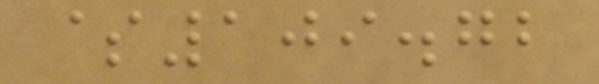$109.72
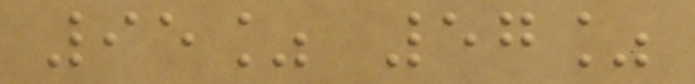95% 57%
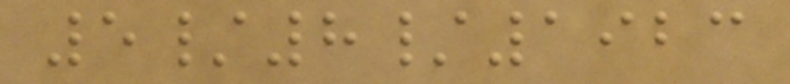5/8/1923
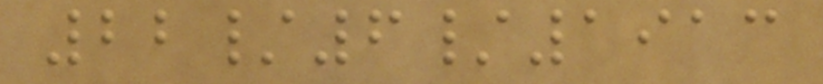22/6/1913
